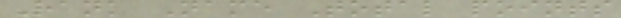Rank Name Total points
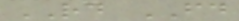RD FD
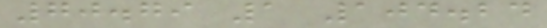70.79 1 104.24
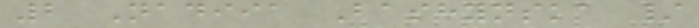2 Nadiia Bashynska /
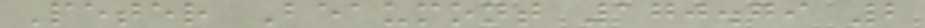Peter Beaumont 170.79 2
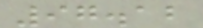97.12
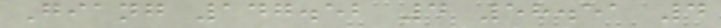Giang 147.52 4 58.51 4
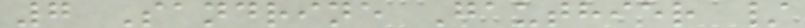7 Sandrine Gauthier /
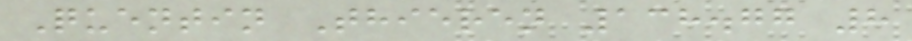Quentin Thieren 138.77 8
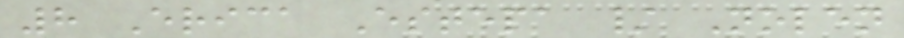8 Erica Estepa / Nolen
